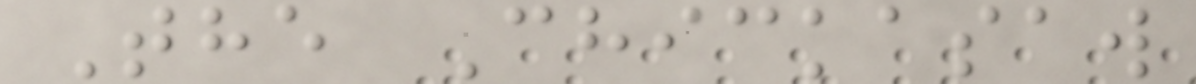The Chickasaw
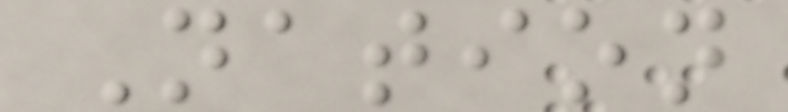Nation
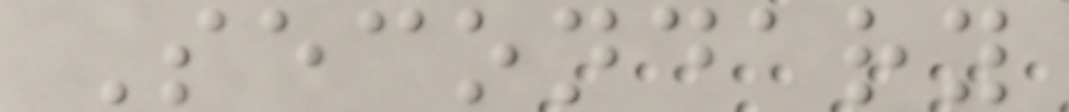Secondary
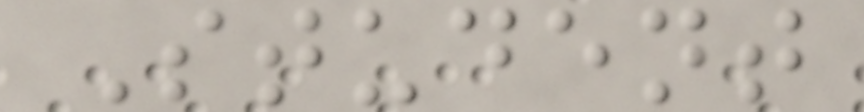Student
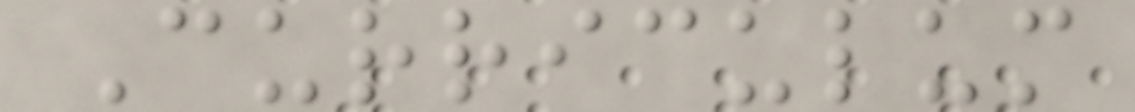Curriculum
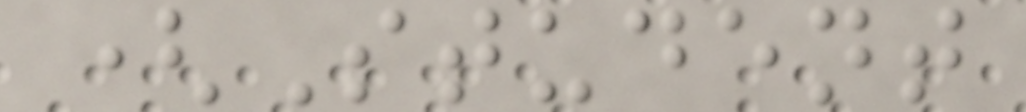(Student
